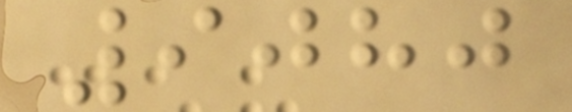9080
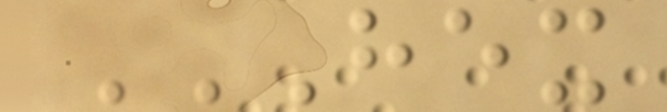HEX
